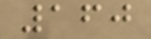160
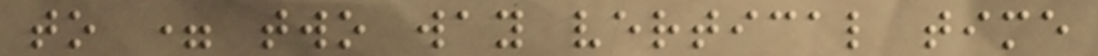to = two way vertical time
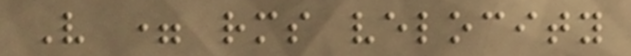V = rms velocity
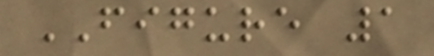FIGURE 1
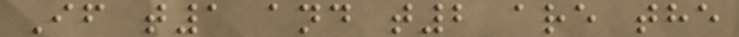If t1 and t2 are the
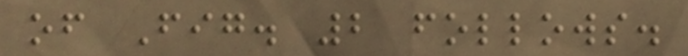of Fig. 2 follows.
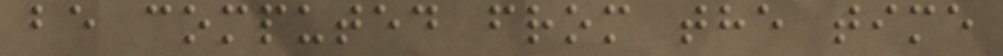be computed from the time
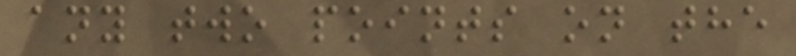any two points on the
